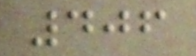406
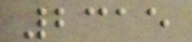2315
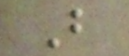B
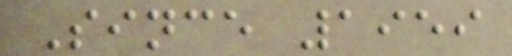Since 1959
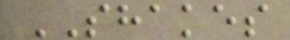SHAKES
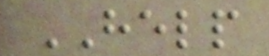HELP
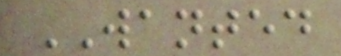WANTED
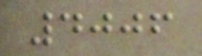4006
